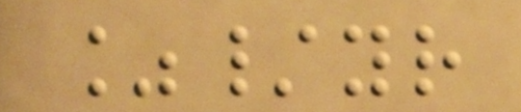%/yr
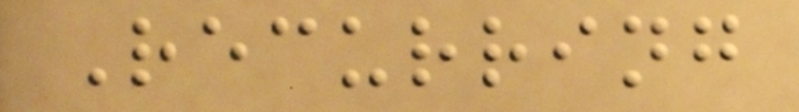Recurring
